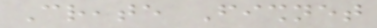Create Fishnet
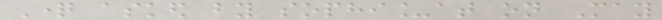Question asked by sophi_at on May
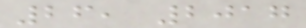26, 2017
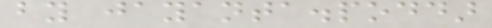by jayanta.poddar
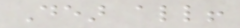Dear all!
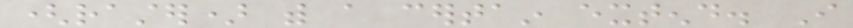(raster) with a certain extend. I
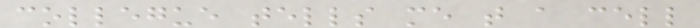collegue tells me that a cell
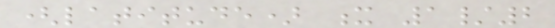(latitude) x 1/2
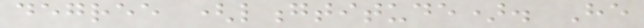degree (longtitude). He
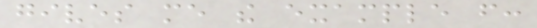gives me the example from:
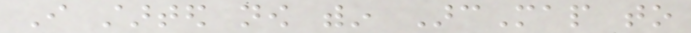I started now within ArcMap to
